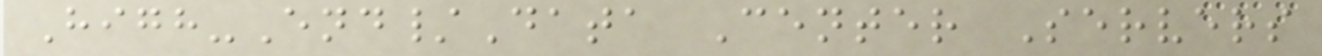High-End/Data Center Servers
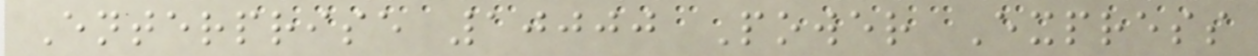Enterprise 10000 Power Express
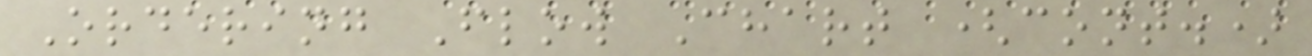Ordering Flow Chart (cont.)
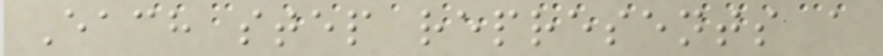Each step represents a
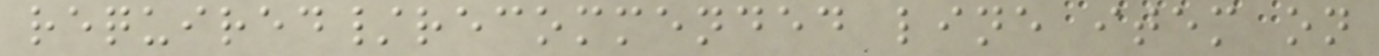required/recommended line item on
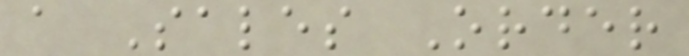a Sales Order
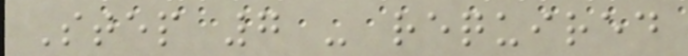Step 7 - required
